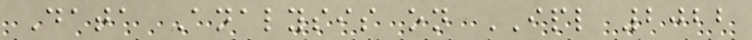Data Analysis on IPL 2022
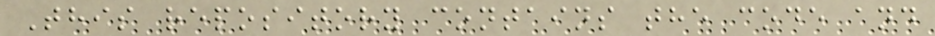This repository contains the code and
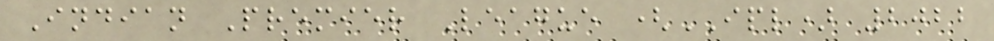Indian Premier League (IPL) 2022
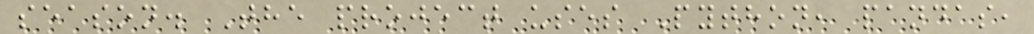season. The project uses Python, pandas,
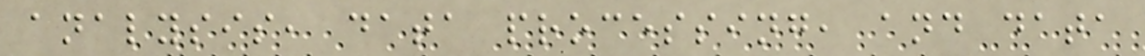analysis, data processing, and data
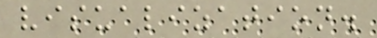visualization.
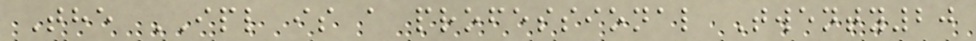The IPL is a professional Twenty20
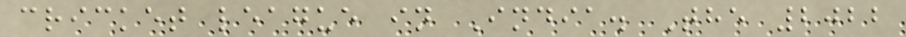cricket league in India. The 2022
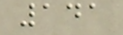141
